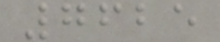7625
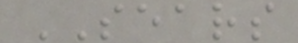SEARS
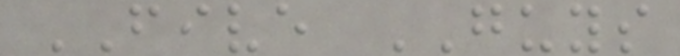FIVE GUYS
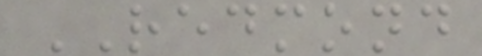REDMOND
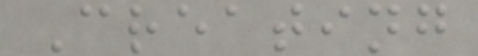Creating
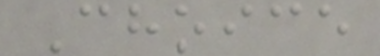Choice
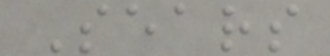Sears
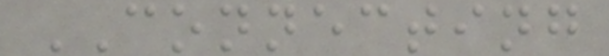CONNECTING
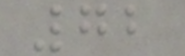72
